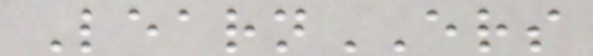LearnERS
